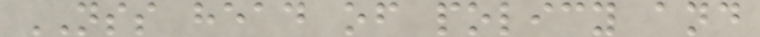NSS head of policy and
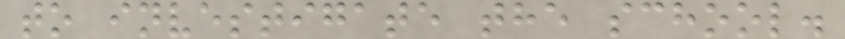to investigate the school.
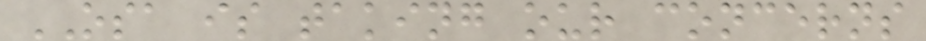OSA is taking our concerns
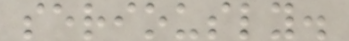seriously.
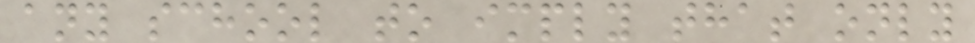any school to imply that only
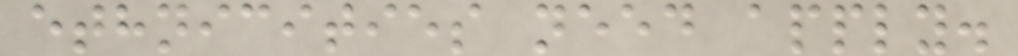ethnicities need apply.
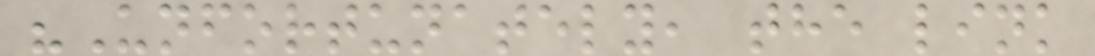"Unfortunately, the link
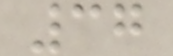37
